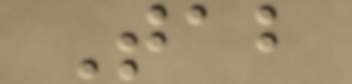Tab
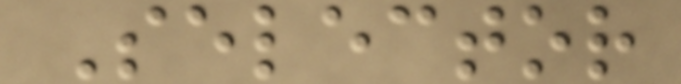Selector
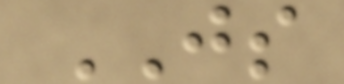JS
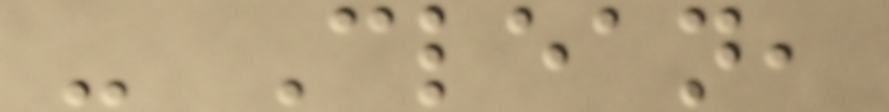- Clean,
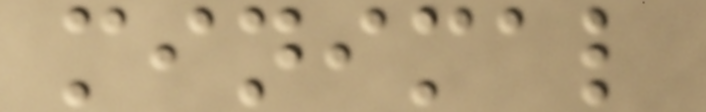minimal
